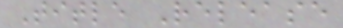Title Release
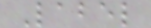Label
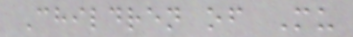Children of Mu
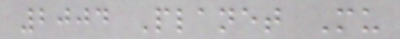2004 Planet Mu
